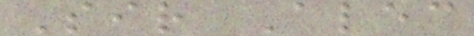Sir Alec
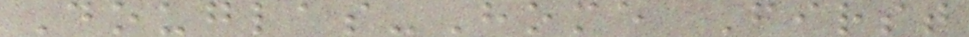Douglas-Home First
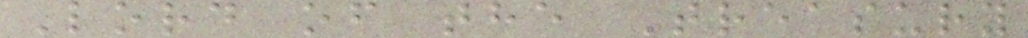Lord of the Treasury
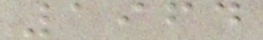1964
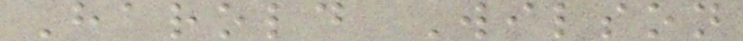Harold Wilson
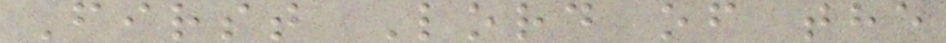First Lord of the
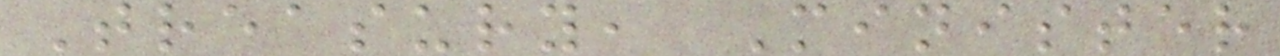Treasury, Minister
